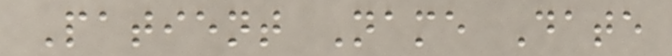Patient Name Date
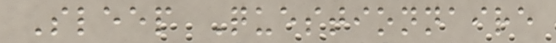Sleep Questionnaire
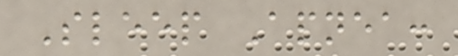Sleep Apnea:
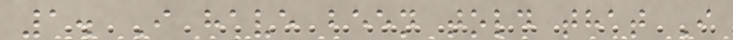1. I have been told that I
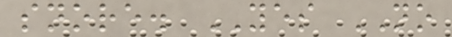snore. YES NO
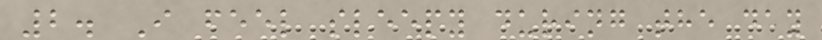2. I feel sleepy during the day
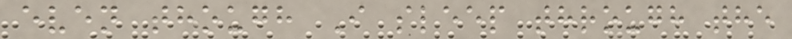even though I sleep through the
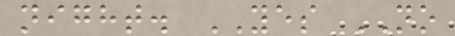night. YES NO
